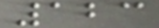123
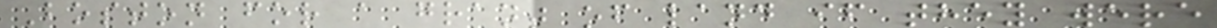Boston for a grant of land if they were
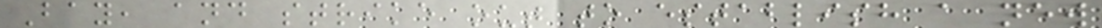Bay, and strike out to establish a new
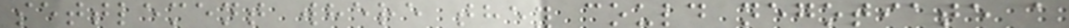settlement where they could negotiate a
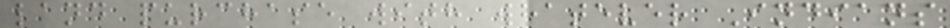land purchase with whatever Indians
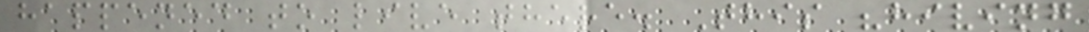happened to live there. This "hiving
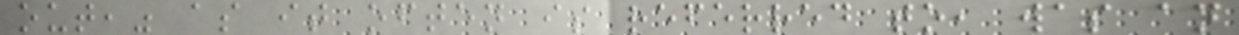out," as it often is referred to, was an
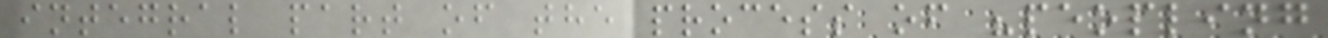integral part of the process of "peopling
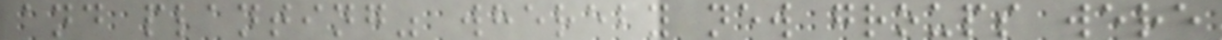and planting" whereby new groups were
